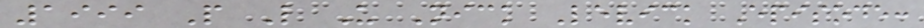1999 People Like Us Nick Levick Episode:
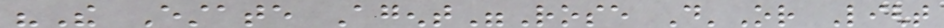"The Estate Agent"Rose D'Or Light
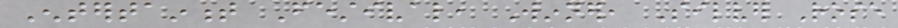Entertainment Festival, Winner, Silver Rose
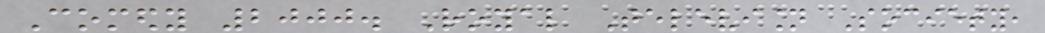Comedy 2000. Royal Television Society,
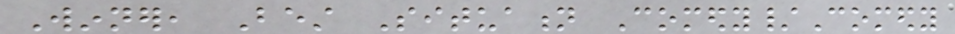Winner, Best Situation Comedy/Comedy
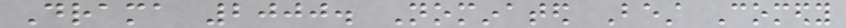Drama 2000. Nominated Best Comedy
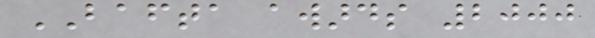BAFTA awards 2000
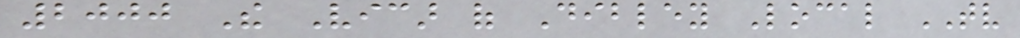2000 The Vicar of Dibley Local TV
